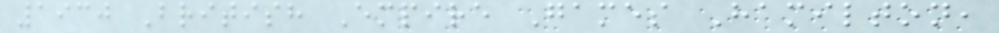1930 British Empire Games Hamilton,
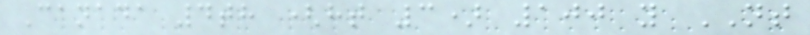Canada 4th (ht 3) 100 y NT
